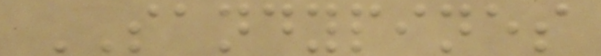SANDYPINES
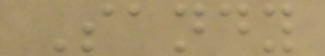Sandy
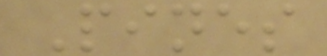Pines
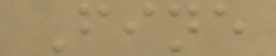Fine
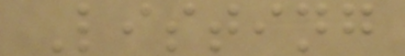Listing
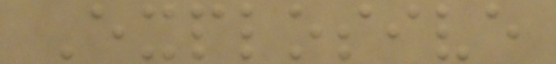Explosive
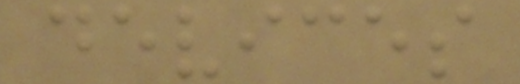devices
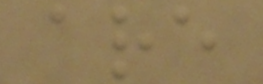are
